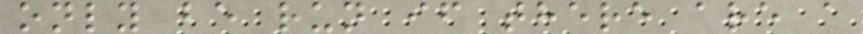only be run if there are a
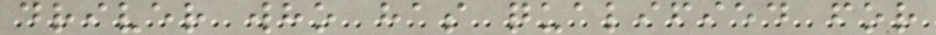driver who has qualified for
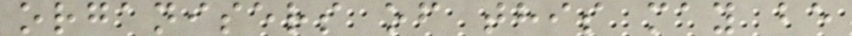organisers of this may be
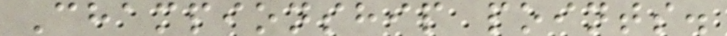Championship points.
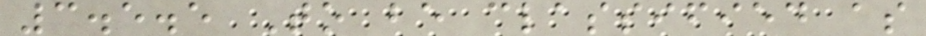3.5.5 To be classified as
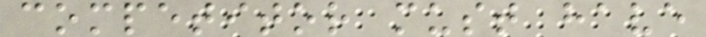competitor must have
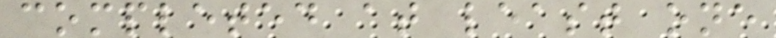completed at least one
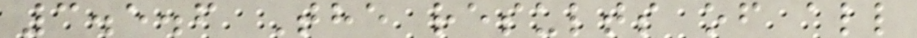3.5.6 The results of all
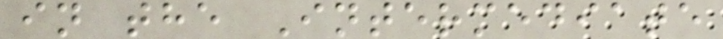in the Intermediate
